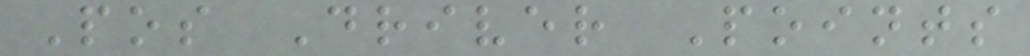Pos Driver Points
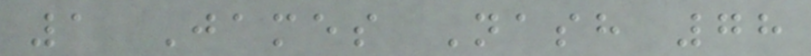1 James Nash 78
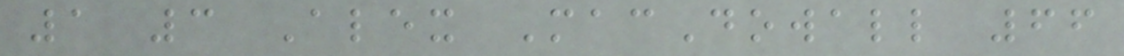1 3 Alex MacDowall 66
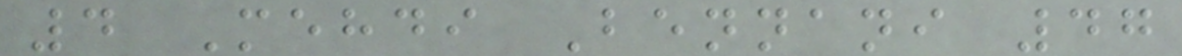4 Mehdi Bennani 47
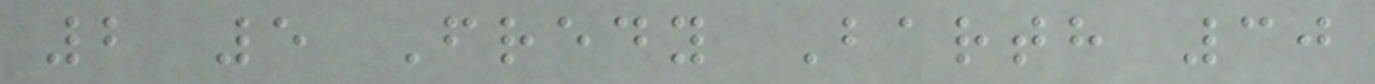2 5 Fredy Barth 30
